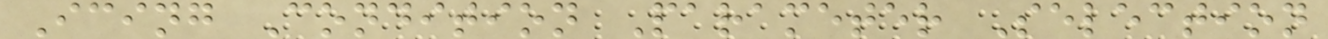Icing Condition Parameter Selection
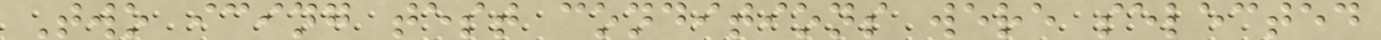Two icing test conditions were selected
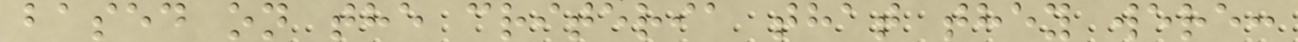based on the criteria that they were:
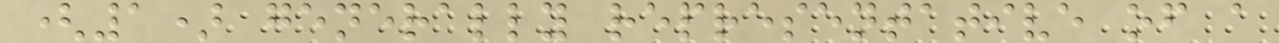(1) generally representative of a
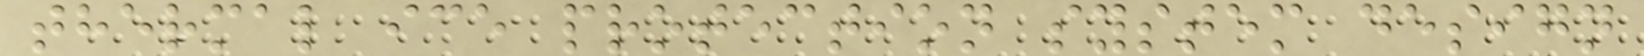thermal ice protection system design
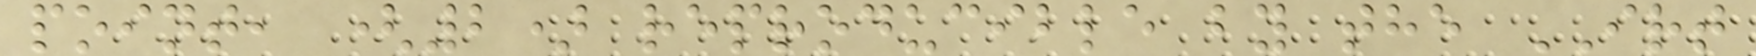point, (2) reproducible by the IRT
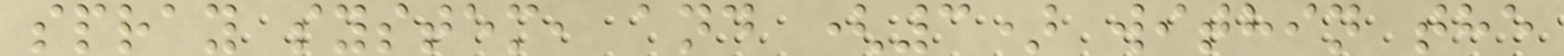spray system, and (3) within the
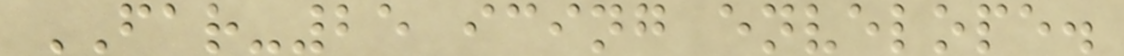FAR-25 icing envelope.
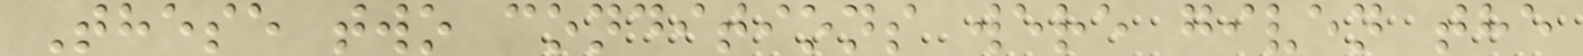These two conditions were given the
